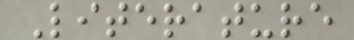Literature
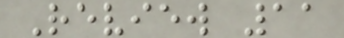Review 11
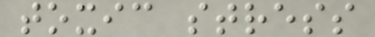toxic stress
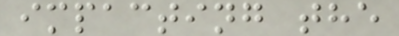impacting the
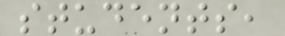students,
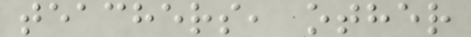teachers, other
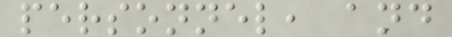personnel, and
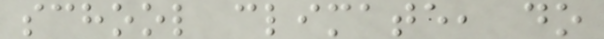school climate, do
